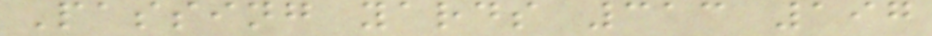Passing yards 313 197
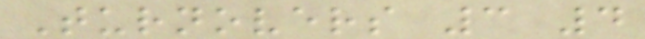Turnovers 3 4
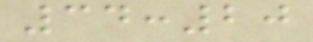34:20
